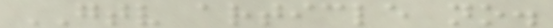GTV article no.
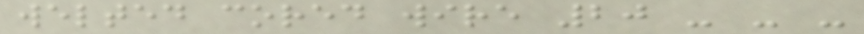welted cored wire 20 - - -
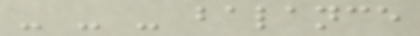- - - balance
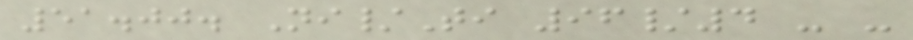51.00. Ni/Ti 96/4 - -
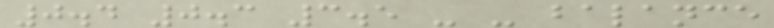0.4 0.3 3.5 - - balance
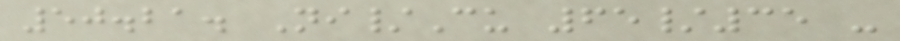50.21. Ni/Cu 65/35 -
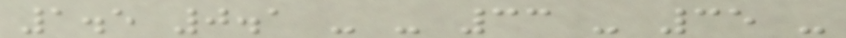1.5 0.1 - - 33 - 35 -
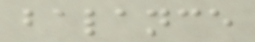balance
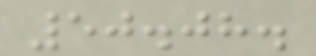50.08.
